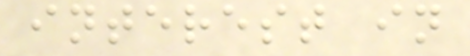interest in
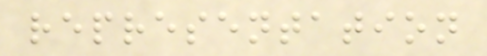representation
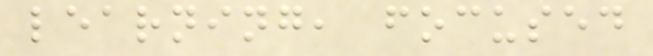learning, focused
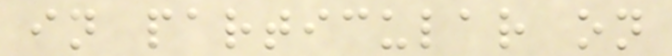in particular on
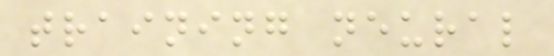training neural
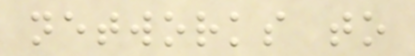networks to
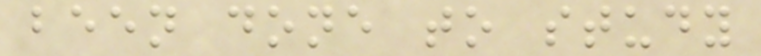been done to study
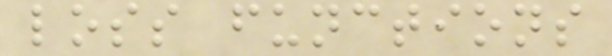loss functions
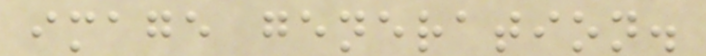image generation.
